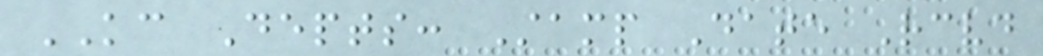KC Depts: Stamp Date Received
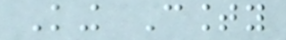King County
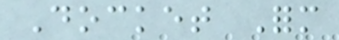Docket Form
